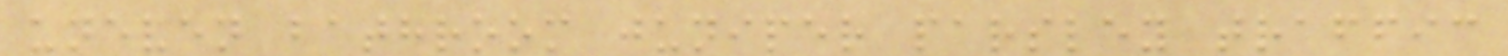uneven bathroom juniper parsley traffic
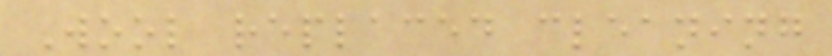Wool replaced cleaning
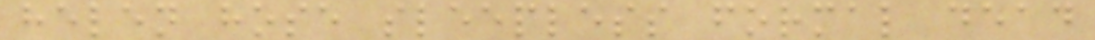helen hose sleepless formal dead
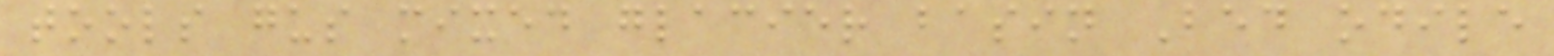tools gus mixed glacier basin Bed odile
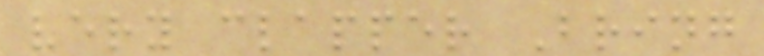very clapper Bring
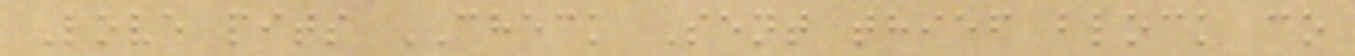Love pits CHECK Sent thief block co
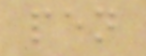pen
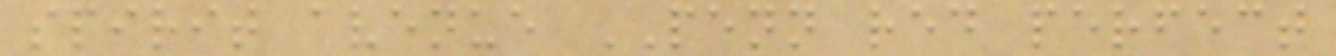spirit avenue PENN red perfect
